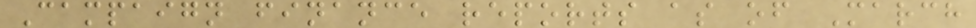Campaign finance reports as of March
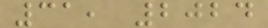31, 2024
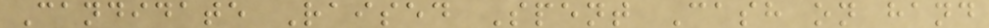Candidate Raised Spent Cash on hand
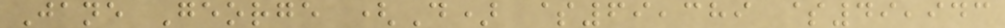Jane George (D) $69,389 $49,943
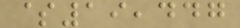$19,447
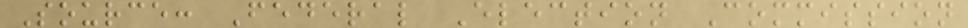Source: Federal Election Commission
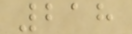218
